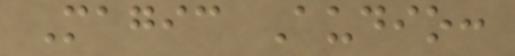Magic Audio:
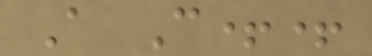A C++
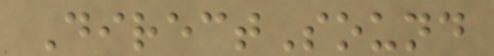DirectSound
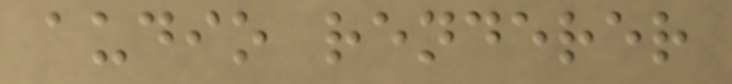audio renderer
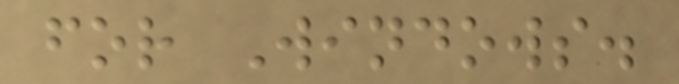for Windows.
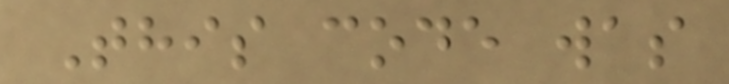This code was
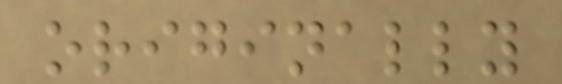originally
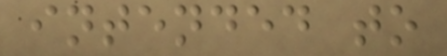intended to
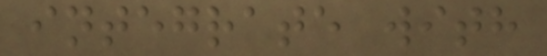integrate with
